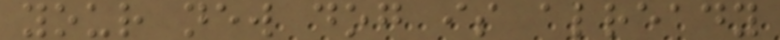your new dog is already
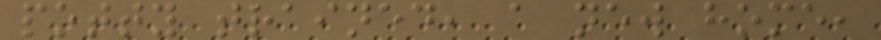potty trained, a new home,
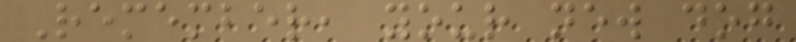Remember, your new dog
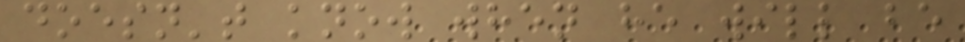doesn't know when he will be
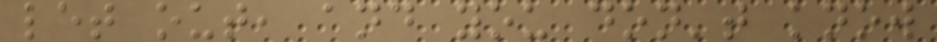let out, and you don't know
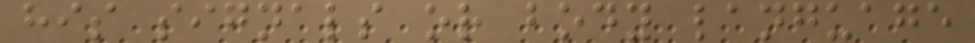his signals or body language
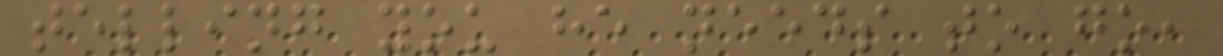telling you he needs to go,
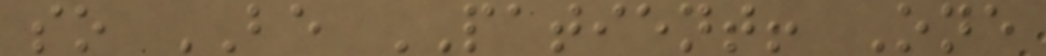so BE PATIENT! One
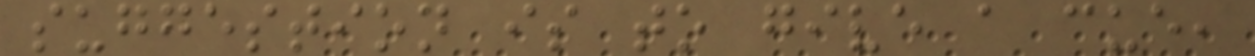suggestion is to give a cue,
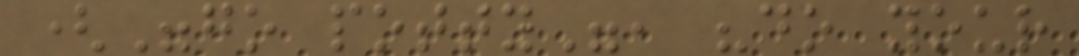("go potty", "do your
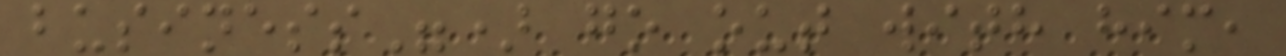business") go out with him,
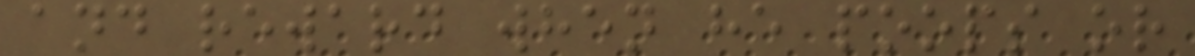and reward when he poops or
